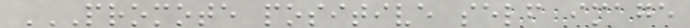PROMOTE POSITIVE SELF IMAGE
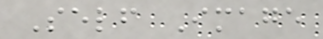Self Image
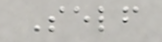Self
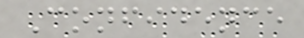Confidence
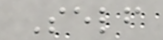Self
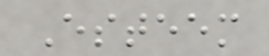Esteem
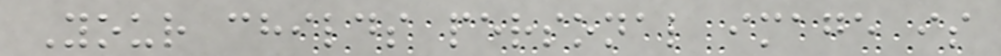Your childs personal image is
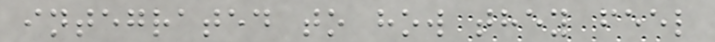integrated to how they feel
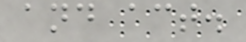and act.
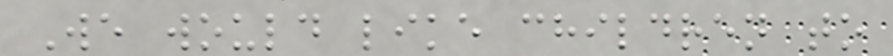We would like children to
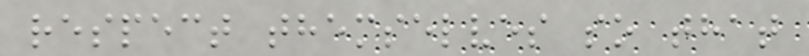respect themselves so that
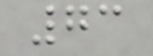73
